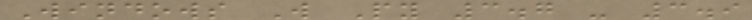Windows W Py 3.7 - 3.9
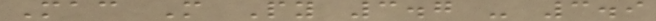Mac M Py 3.7 - 3.9
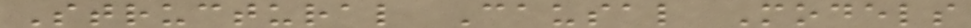Structural Causal Models
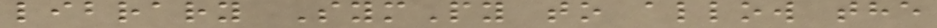library SymPy to allow the
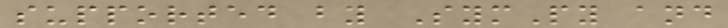supported by SymPy and
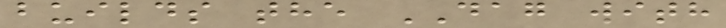builds the DAG with
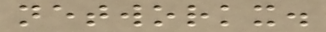networkx.
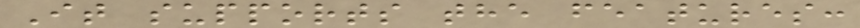It supports the features:
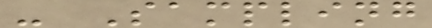- Sampling
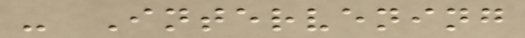- Intervening
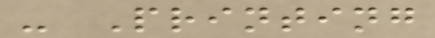- Printing
